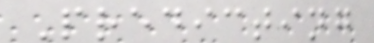Predicting
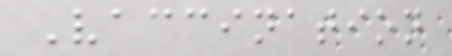Vaccination
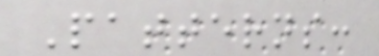Patterns:
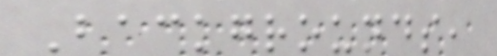Backgrounds,
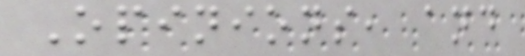Opinions, and
